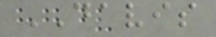DAVIS
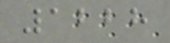1228
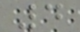4
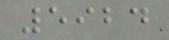5924
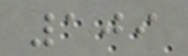109
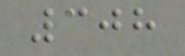308
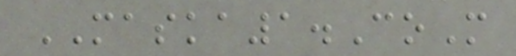MASKA1.CoM
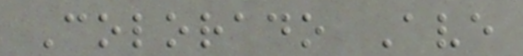Colorado Ave
